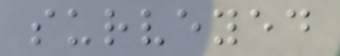surveyed
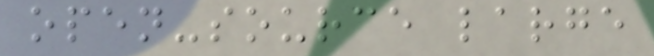open-source large
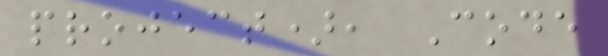project), Code
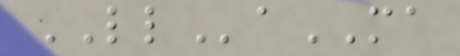LLaMA
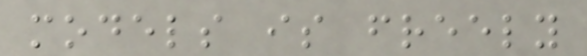models is freely
